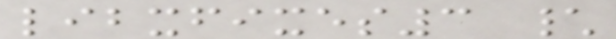libxfixes3 \
